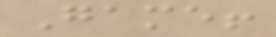Game!
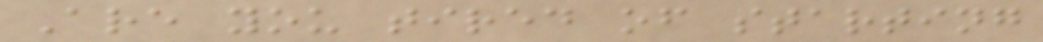Are you tired of starting
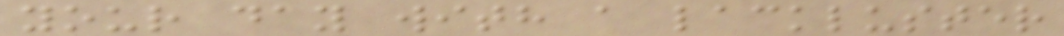your day with a lackluster
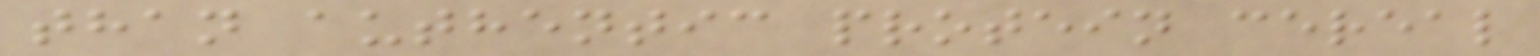than authentic protein cereal
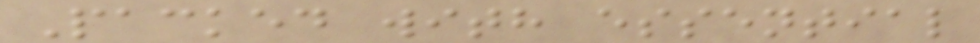Packed with essential
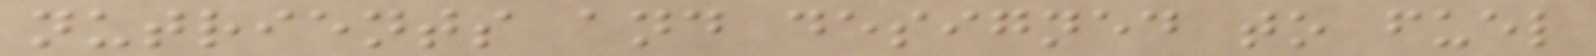nutrients and designed to fuel
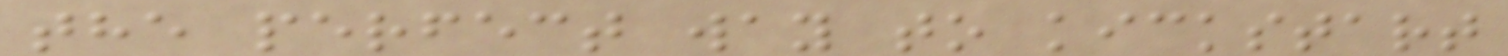the perfect way to kickstart
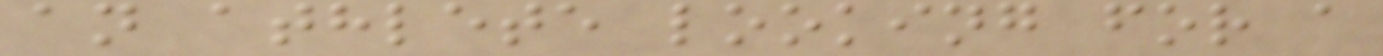an athlete looking for a
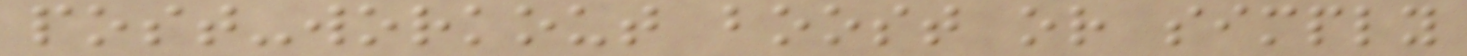post-workout boost or simply
